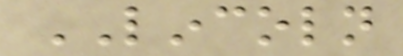LINCOLN
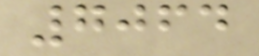7064
